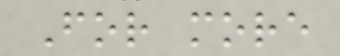For more
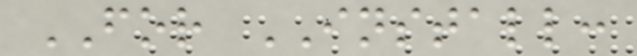FOR INSTALL:
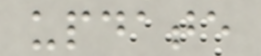update
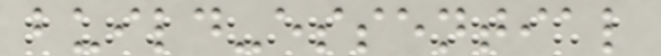build-essential
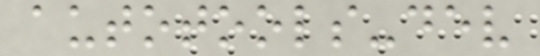autotools-dev
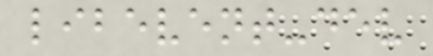libevent-dev
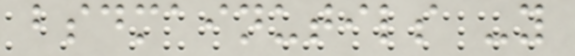bsdmainutils -y
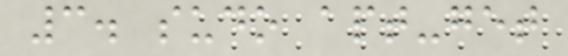3. sudo apt-get
